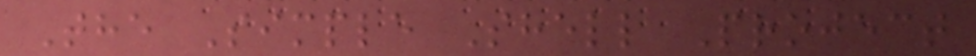The Simple Shell Project
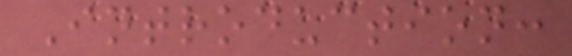Introduction:
